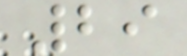29
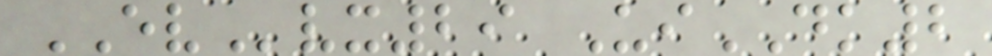EVvx29 UiDK2
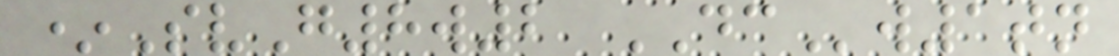*SvG8w2 DCw1tn
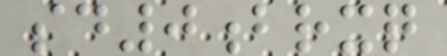sd0brxq
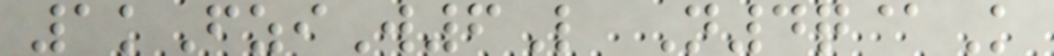1kFziW6L N4q@K
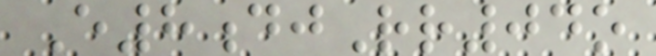E8djRr04o
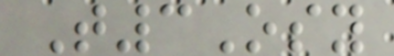T3Osy
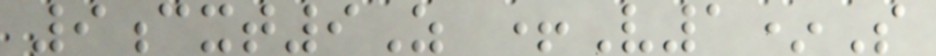9cxt9Z +V1*S
